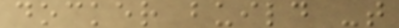docker build -t
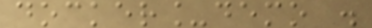docker_demo .
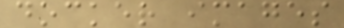docker images
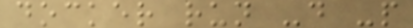docker run -d -p
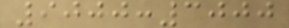9000:3000
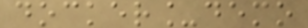docker_demo
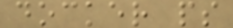docker ps
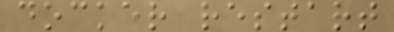docker restart
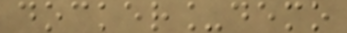docker_demo
